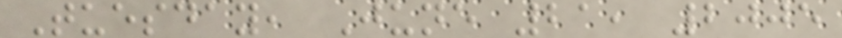Tuesday, June 21, 2005
